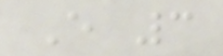E 3
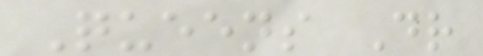Queens Dr
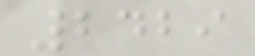2429
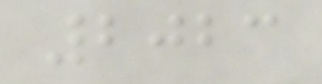2023
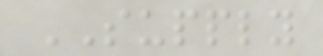SUPPLY
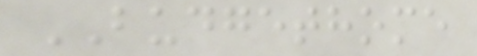BUDGETHOME
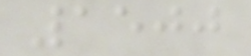1500
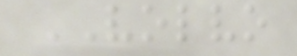VOLVO
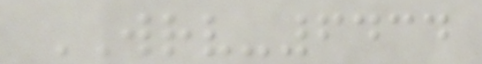WRV-6434
